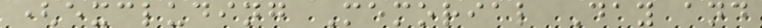(excluding Memorial Day and
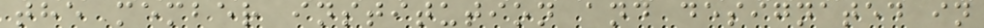the member institution and designated in
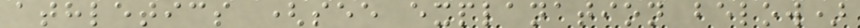athletics (see explanation below)
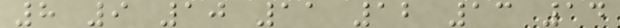8 9 10 11 12 13 14
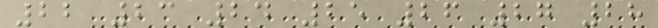22 23 24 25 26 27 28
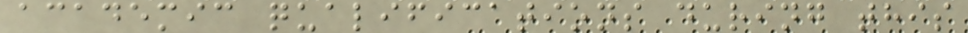academic qualifications during this
